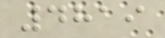4819
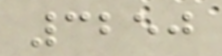3250
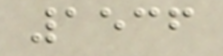1536
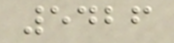5426
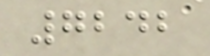7242
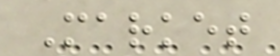Market
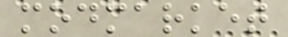modmarket
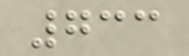733
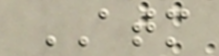ATM
